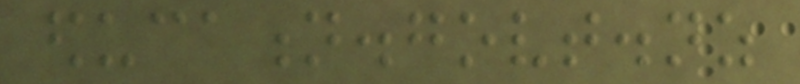education.govt.nz
